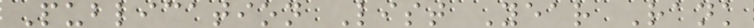Publication List Year Rank
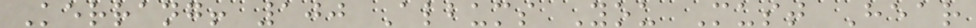Kerrang! 100 Albums You Must Hear
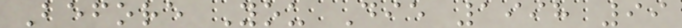Before You Die 1998 99
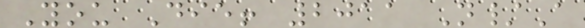You Die! 2011 N/A
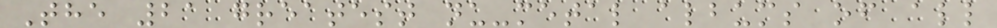The 21 greatest nu-metal albums of all
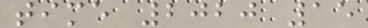time 2020 15
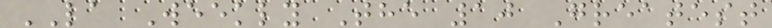LA Weekly The 10 Greatest
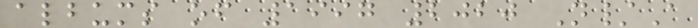albums of 1997 2020 N/A
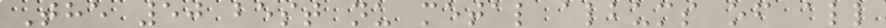The 50 best nu metal albums of all
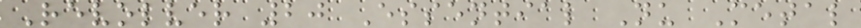Revolver 20 Essential Nu Metal
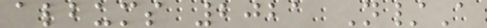albums 2021 N/A
